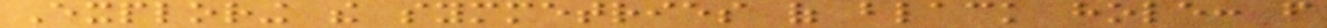Exploring the symmetries of black hole: from
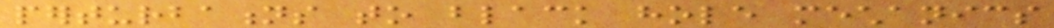perturbations to black hole mechanics
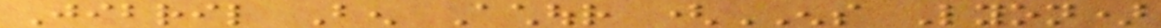Jibril Ben Achour (ENS Lyon)
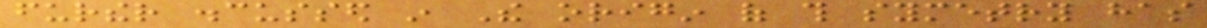further discussed in The origin of this symetry has
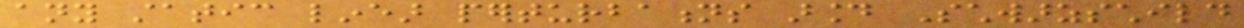any static linear perturbations around Schwarzschild
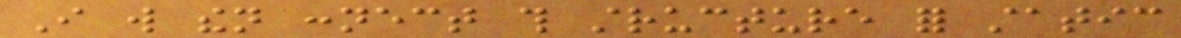I will then connect this structure for static
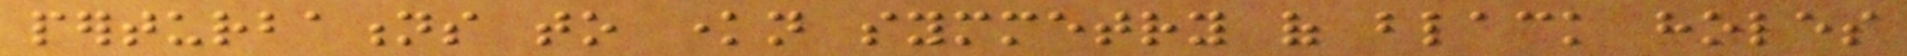perturbations to known symmetry of black holes
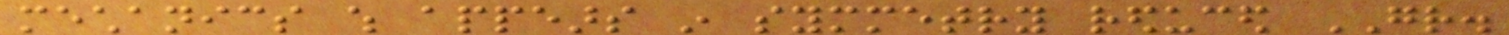mechanics which appears in symmetry reduced GR.
